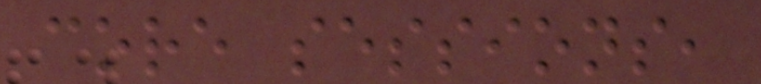core sessions,
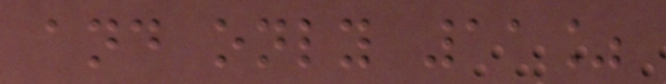and only 11%
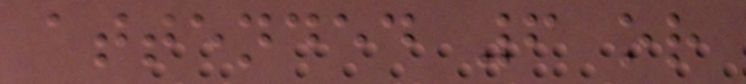attended 6 or
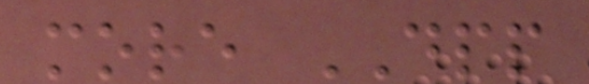more DPP
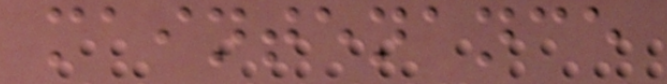maintenance
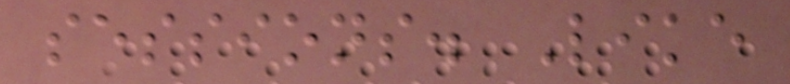sessions. Like
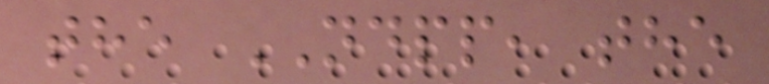the NDPP, the
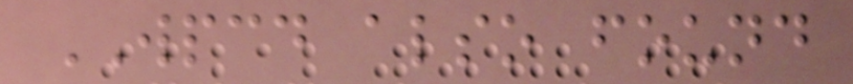WPCD also found
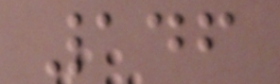146
